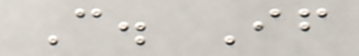C. If
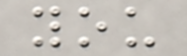you
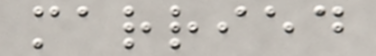married
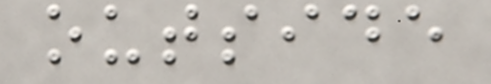outside
